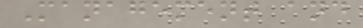Management and
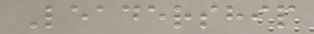Leadership
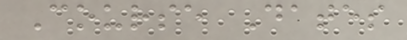Course Dates
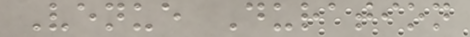Venue Duration
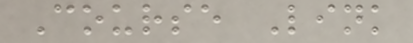Course Link
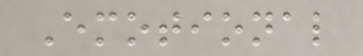Emotional
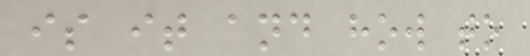is it and how to
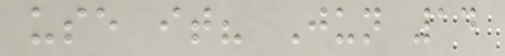use it? Jun 14
